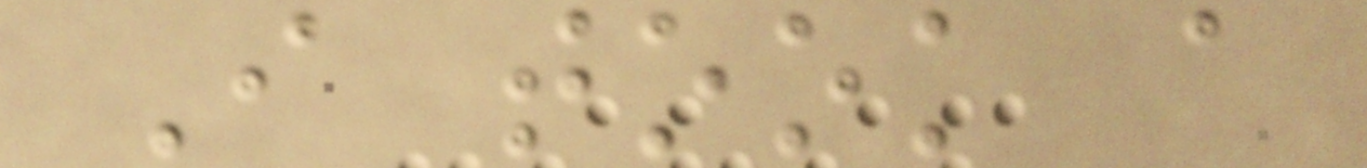I took a
